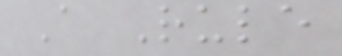A Rule
